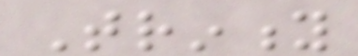Trinity
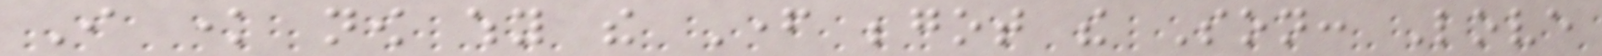I know now why the Father begot the Son: Love
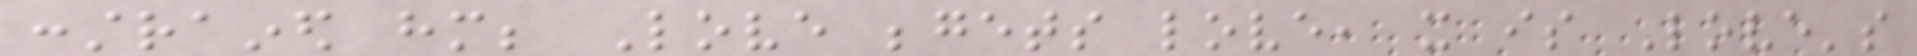constrained him; Love begets love, it is Love's
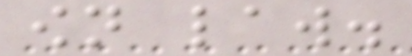own law.
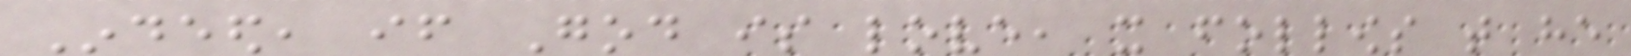Indeed, if God is love, it follows that he
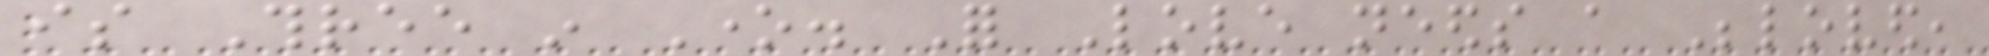is Three in One. For Love needs a Beloved,
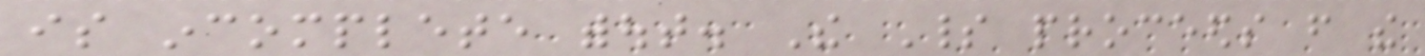is incomplete without. The Spirit proceeds from the
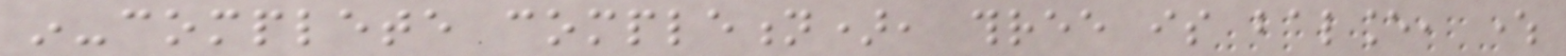in-complete completion), three is balance, where
